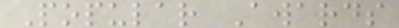Popular Awards
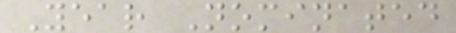Year Nominated
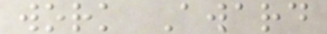work Award
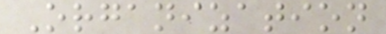Organization
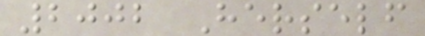2002 Herself
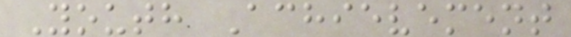Youth Achievement
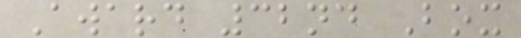Award 32nd Box
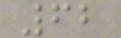62
